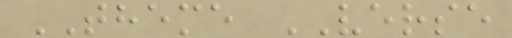THEME VERSE
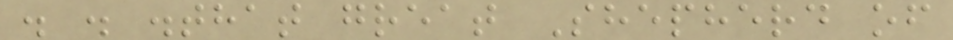. . .that great Shepherd of
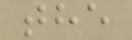the
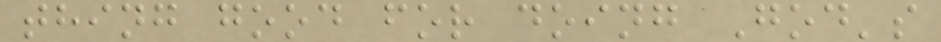thing good for doing God's
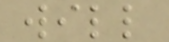will
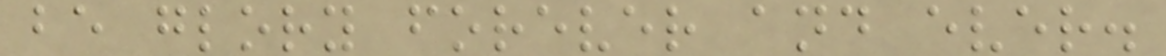be glory forever and ever.
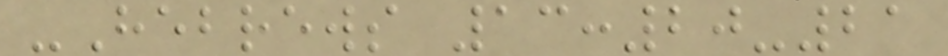-Hebrews 13:20-21
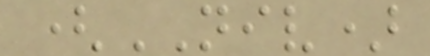(NIV)
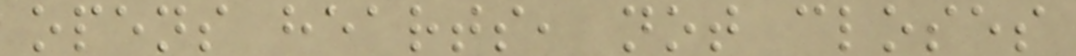opens hearts, not closes
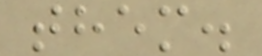them.
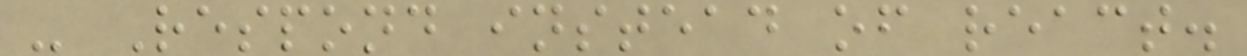- Respond instead of react.
